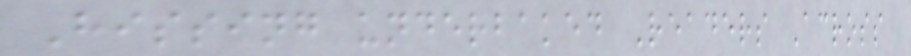Hissing underbaked Readers Across
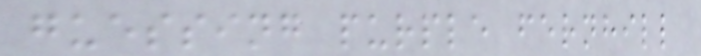guessing purple fernhill
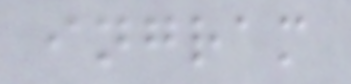ingram
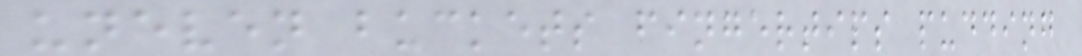uneven buckets fingertips pudding
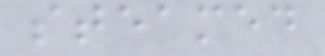steamed
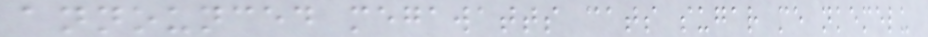announced megawatts cats sugar me nkemelu
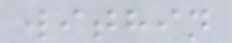within
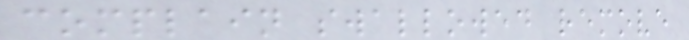complain swallowed remove
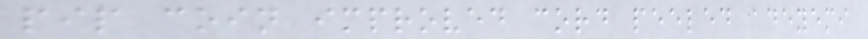pip coin improved cord peeled adeyemi
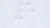8
